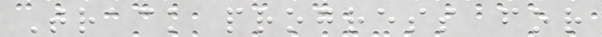Track progress for
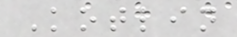Kotlin
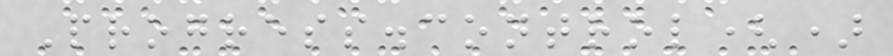Progress.control()
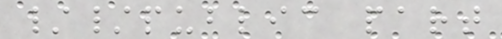//public part
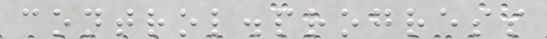control.progress
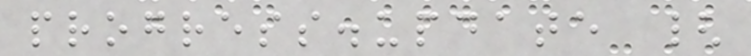progress.update {
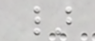}
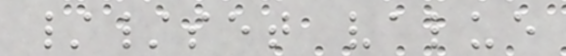//set value
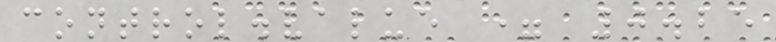control.value = 0.25
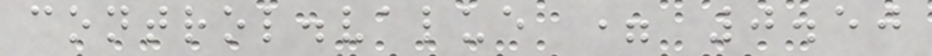control.value = 0.50
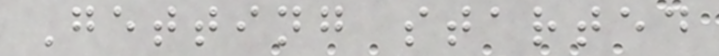Getting started
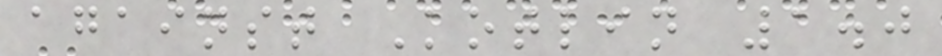against Kotlin 1.0
